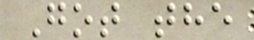Got the
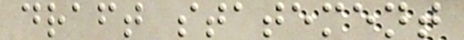draft statement
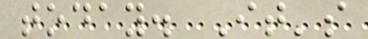today. It's
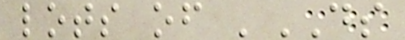lots of 'DS
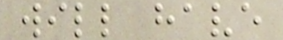will have
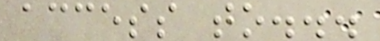access to...
